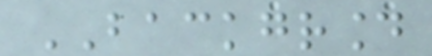BACKGROUND
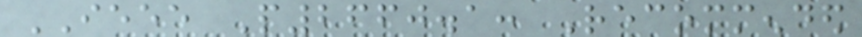IEEE P2660.1: Recommended
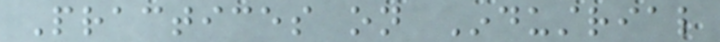Practices on Industrial
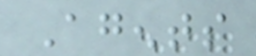Agents
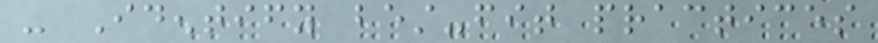- Identify best-fit practices
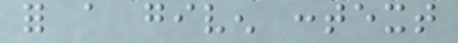for a given context
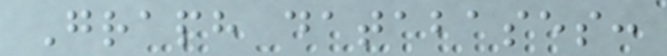Graph databases:
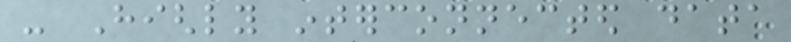- Highly interconnected data
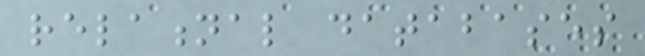relational databases
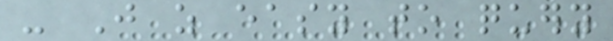- Just as easy to query
